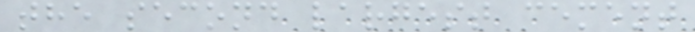the second largest cement
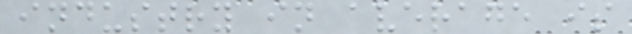industry in average is
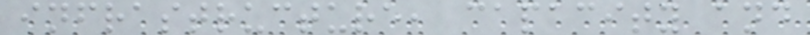infrastructure, capacity and
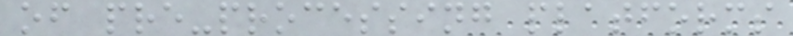of pre-processing platforms
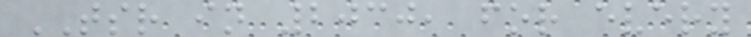TSR in 2030, for every
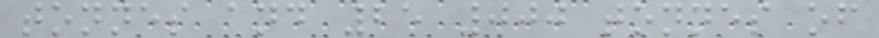tonnes and 25 000 tonnes of
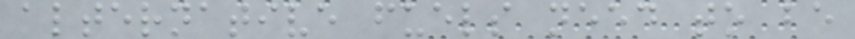alternative fuels need to be
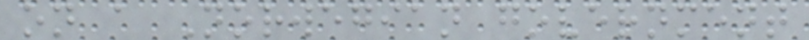on a Norwegian government
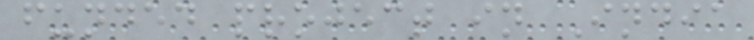funded project in India
